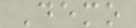Demo
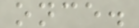once.
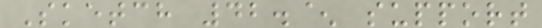Sketch 42.^ support
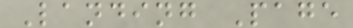Landing Page
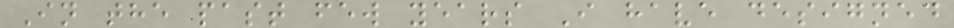In the past few years I have designed
